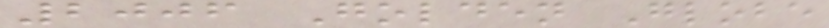2006 Golden Globe
